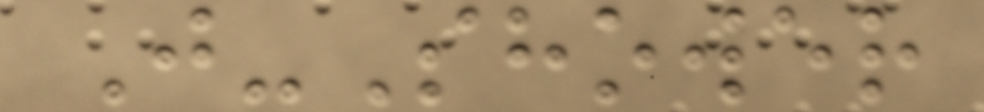J-Shower
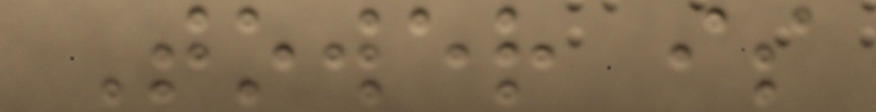Tower is
